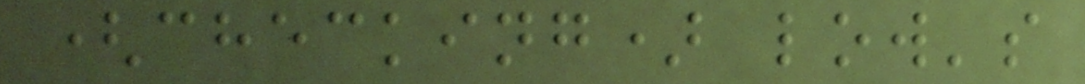(checking) low's
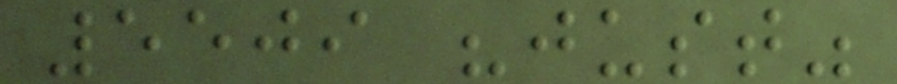5509 "just"
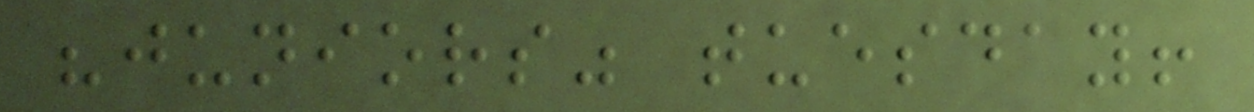"juniors" tuesday!
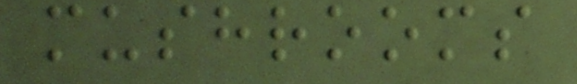mushrooms
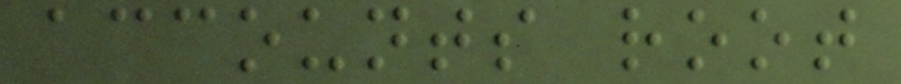accounts root
